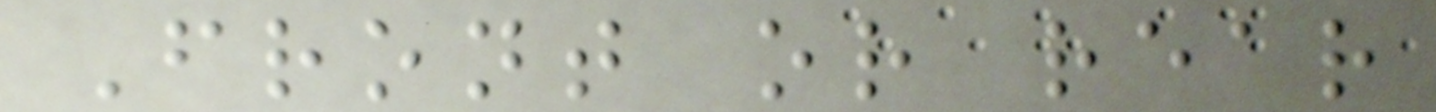Front or rear
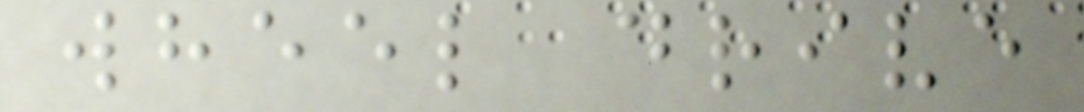wheel drive
